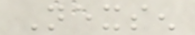Nexsen
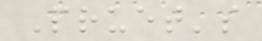Pruet's
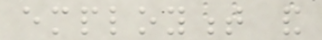employment and
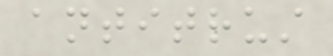antitrust
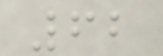62
